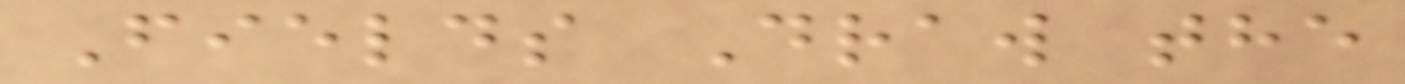Fields Draw the
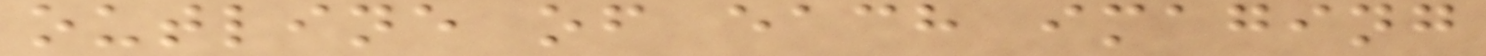outline of each imaging
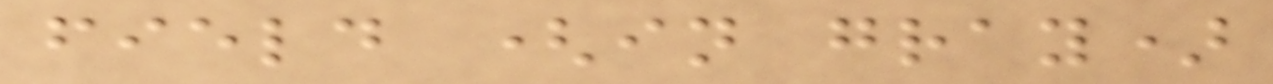field (in gray)
